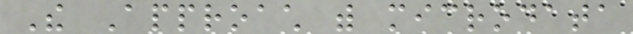The Approach with microdata
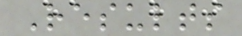Results
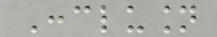Conclusion
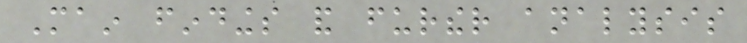Main findings and further analysis
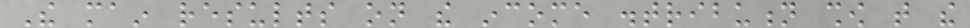The main results on the income distribution show that the
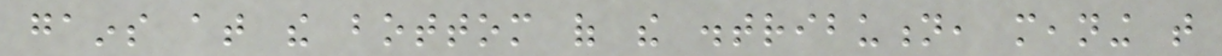gains at the bottom of the distribution, meaning that
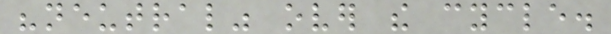"neutral" over the cycle.
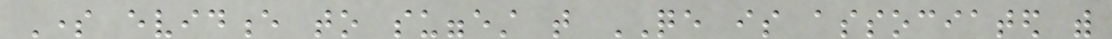Some evidence to suggest that QE is associated with
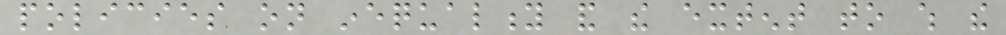policies on inequality and the extent to which the
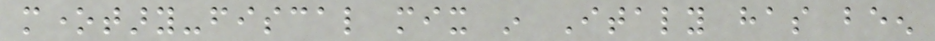monetary-fiscal mix in Italy has been
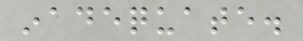inadequate.
